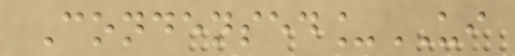Condensed_UI
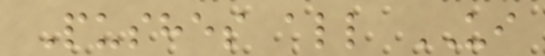Pushes all UI
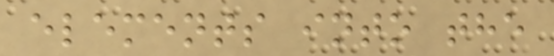elements into the
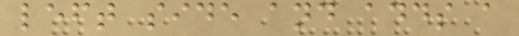left side and adds a
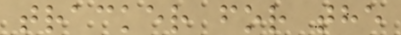tracker for the
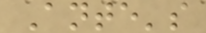Ante's
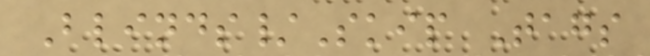Blinds/Skip Tags
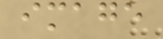image
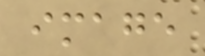image
